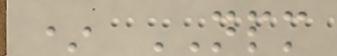* NPM
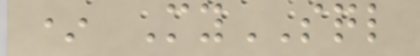* MySQL
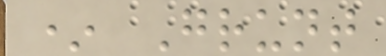* Grunt
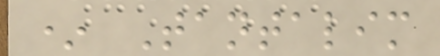* Tantalim
